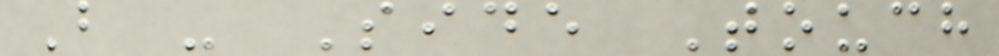B - Side Touch
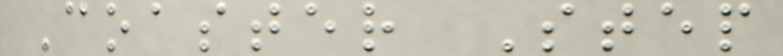Coaster Step
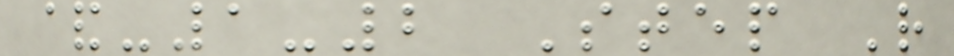&-1-2 Step R
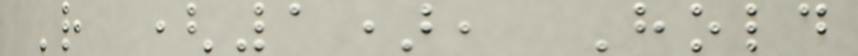R (1), Hold
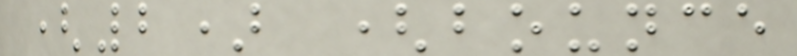(2) (bounce
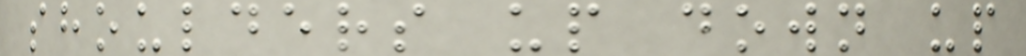shoulders up down up
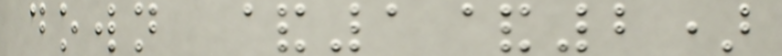down &1&2)
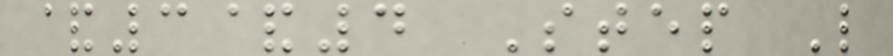&3&4 Step L
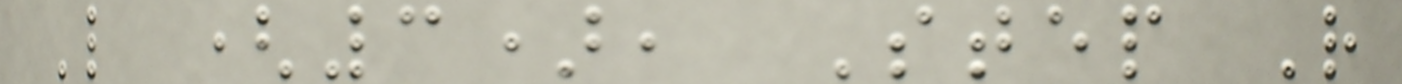L (3), Step R
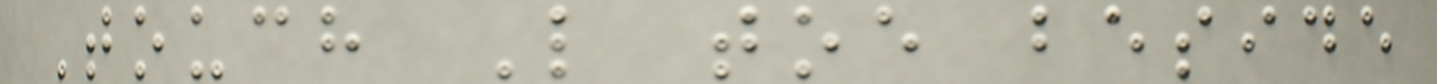Touch L toe beside
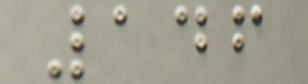146
